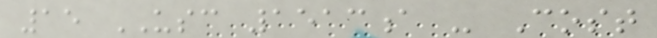15 USC 1513a - Cost
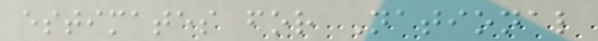estimates for National
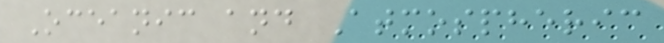Oceanic and Atmospheric
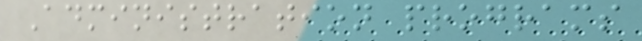Administration programs
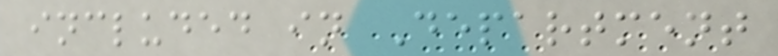included in Department
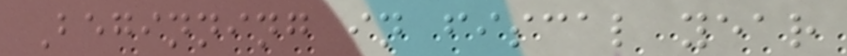Beginning in fiscal year
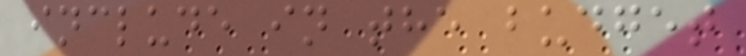include in the budget
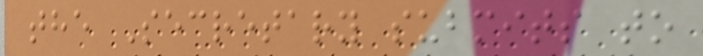the Secretary submits to
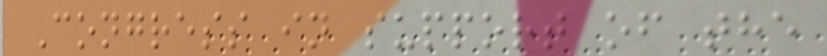Congress in support of the
